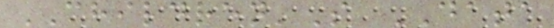CHILDREN'S DATA
